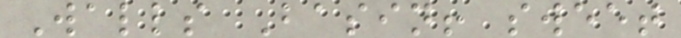Walls Basin! sweet
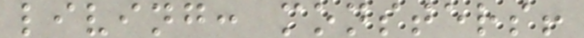living: monsters!
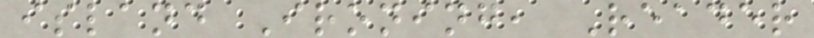island Ironing, Reader
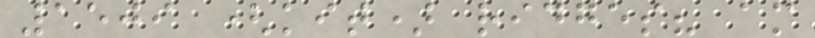1509 (kit) ridges? am
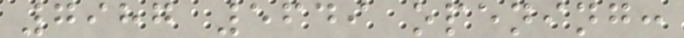7987 5649 opening:
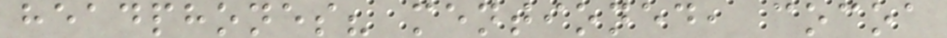headphones? mentioned, cocoa
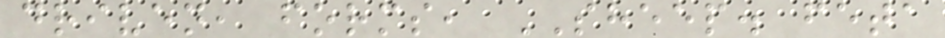driven, forms, SHEEP. feta
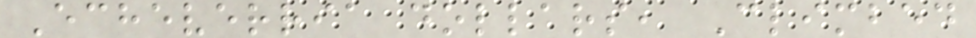Echeverria dollars, Climbed
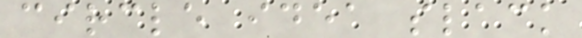circle idea slack
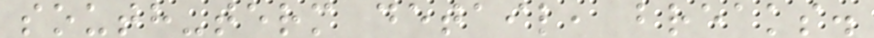south-term detail, breaks.
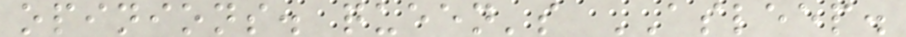opinions. queen's ASLEEP.
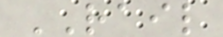RAIL
